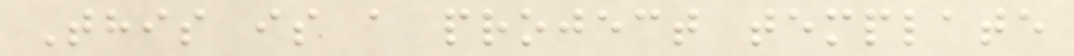This is a project template
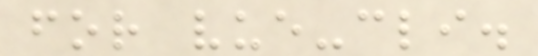for vue-cli.
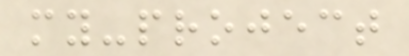my-project
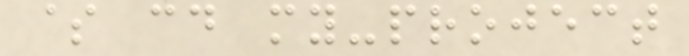$ cd my-project
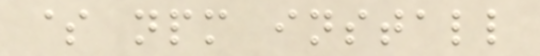$ npm install
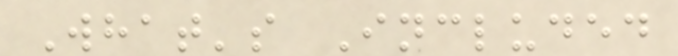What's Included
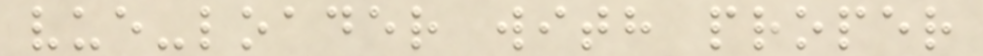vue-loader with proper
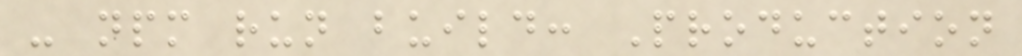- npm run build: Production
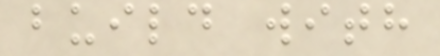build with
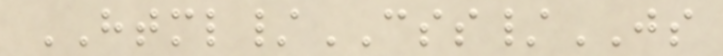HTML/CSS/JS
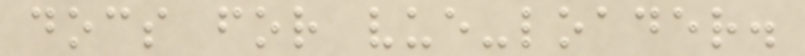docs for vue-loader.
